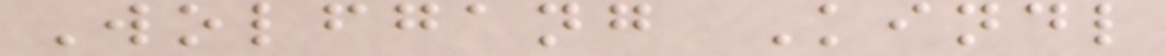Wolfgang Kindl
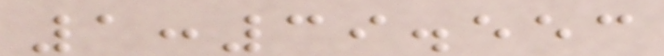1:39.553
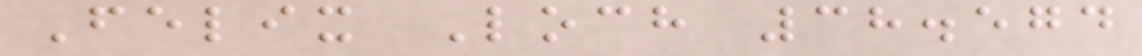Felix Loch 38.574
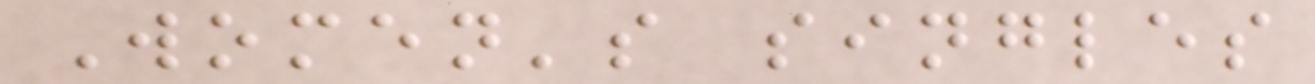Women's singles
